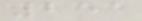251
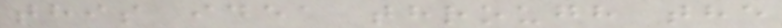this idea through the
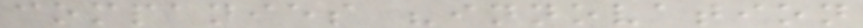companies "innovation
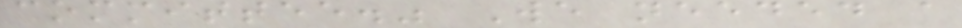committee." We needed a
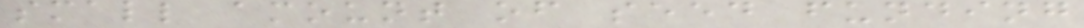small amount of seed funding
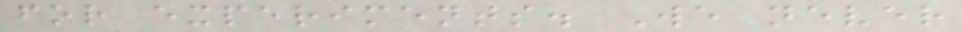for experiments. We never
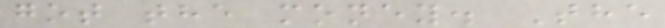got the money. The
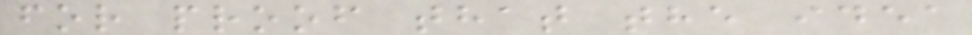for proof that the idea
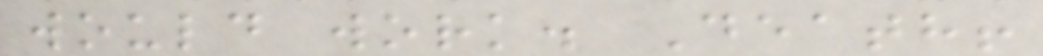would work. Death!
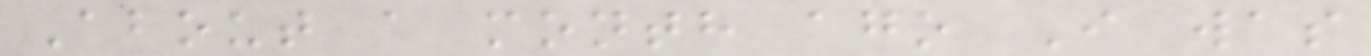About a month ago I was
